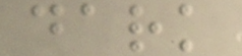dark
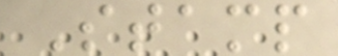Stamp
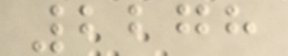2278
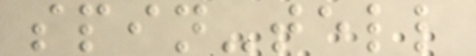spin-tell
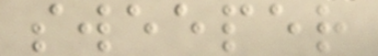sweeper
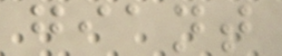giant
